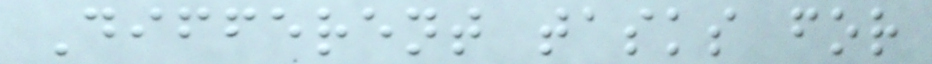Different tasks for
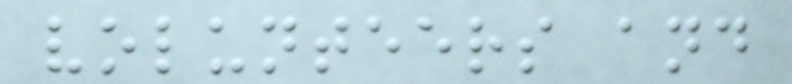volunteers and
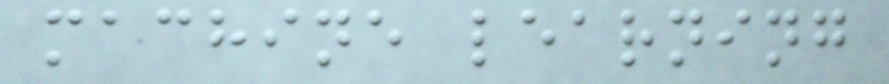machine learning
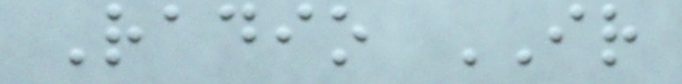Radio IR
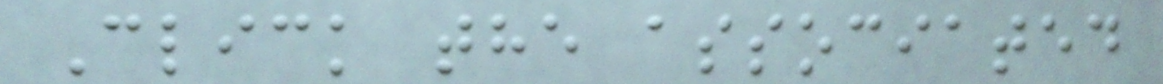Click the associated
